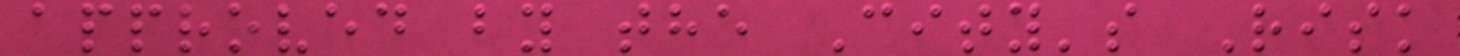approved by the City's Risk
